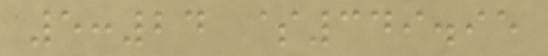5:24 $349.95
